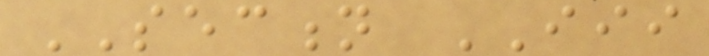SECTION III
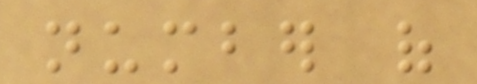number of
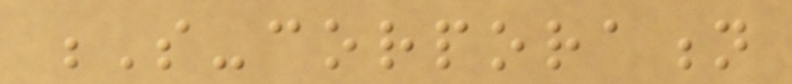S-corporation
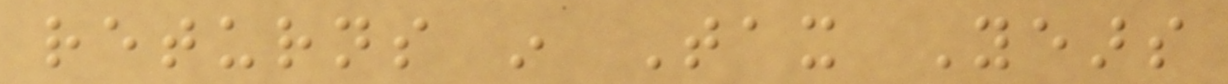returns in Tax Years
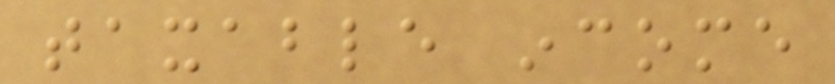taxable income
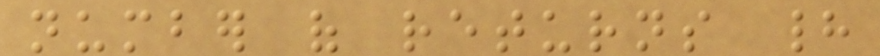number of returns had
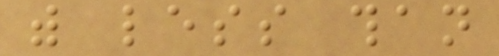with less than
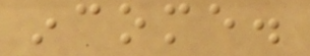income.
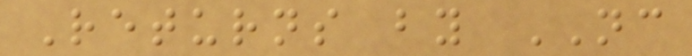Returns by NC
